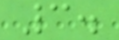3.
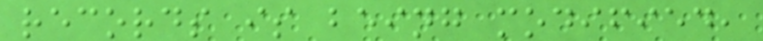records is being modified,
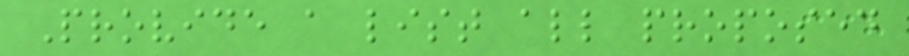Provide a list all proposed
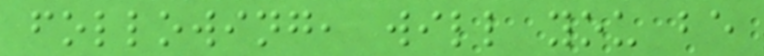following, will you be
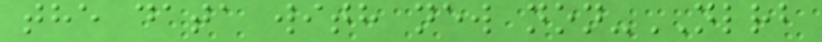the data with new non-NLRB
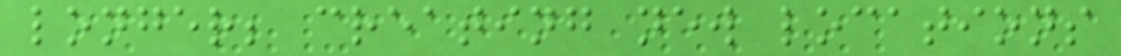longer; creating new locations
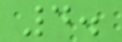4.
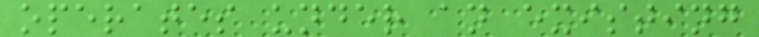operates under an existing
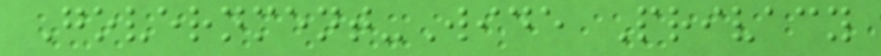Government-Wide Privacy
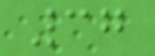37
